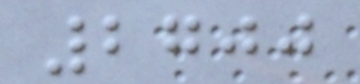2700
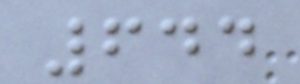644
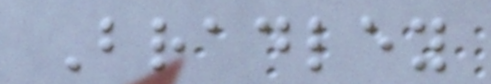Bradley
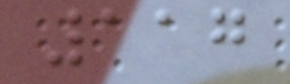117
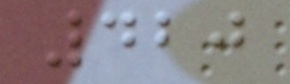420
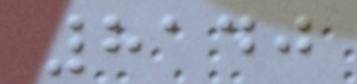8140
